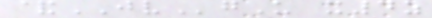&JVgU x4z
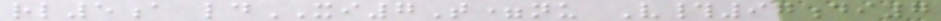rl5a ldXI7T=nu V#97di7
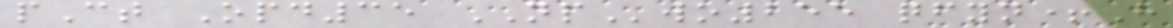pCt Opd35 NPwo255 qfyn+H
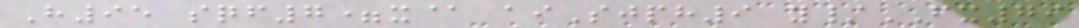H95 sqf7=x@ aiSjph9 y/FX79
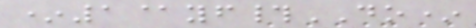*1@yf#DO*
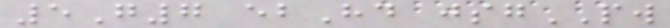5G7 ebHd jsgPW
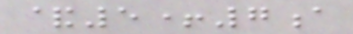&5+7a
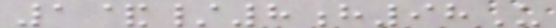1&/8h98U
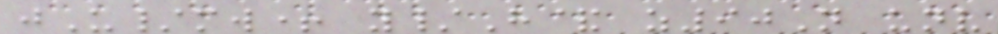jU/mw+ y/H& z90N unv
